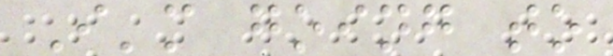I'm going to
